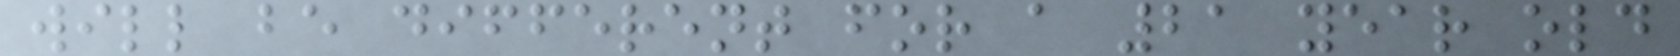will be different for a 21 year old
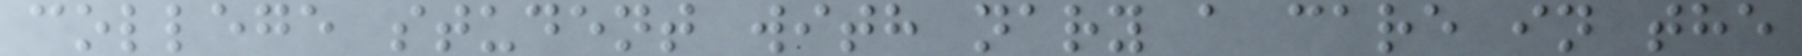college student with nary a care in the
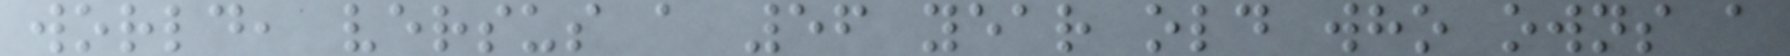world, versus a 56 year old who owns a
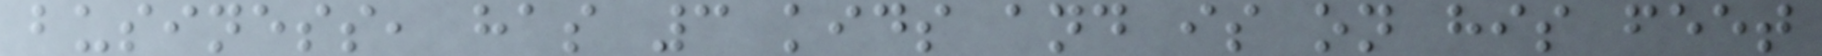business, has 3 kids and is on his feet
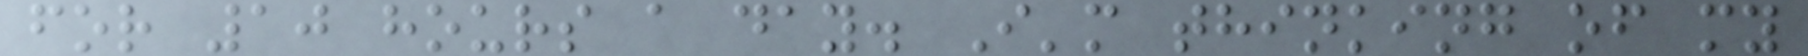for 10 hours a day. I'm thinking of my
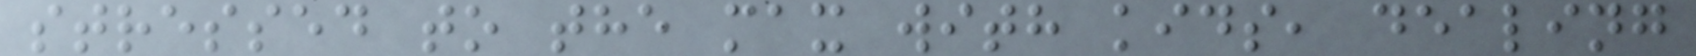stressed to the max with kids, dealing
